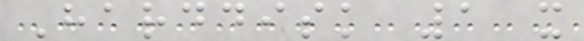Harddisk 1 x
